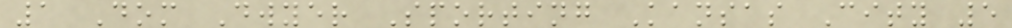1 Dom Dwyer Sporting Kansas City 5
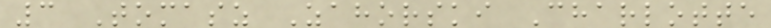3 Tomasz Zahorski Charlotte
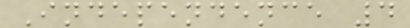Independence 4
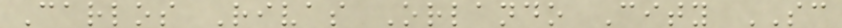Carlos Rivas Orlando City SC
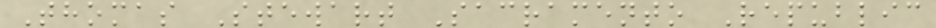Thomas Stewart Sacramento Republic
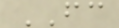FC
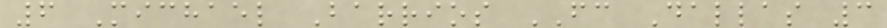6 Michael Barrios FC Dallas 3
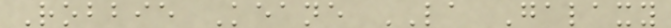Robbie Keane LA Galaxy
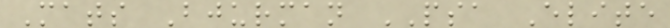Mats Bjurman PSA Elite
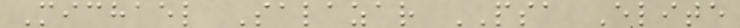Michael Salazar PSA Elite
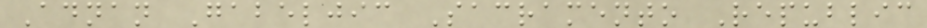Adnan Gabeljic Sacramento Republic
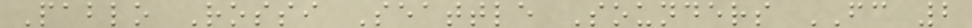Pablo Rossi Seattle Sounders FC 2
